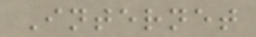Internet
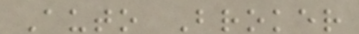Auto Broker
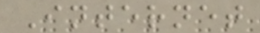Internet
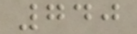740
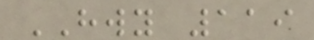HWY 119
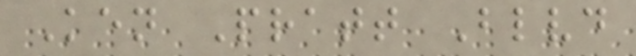Ken Pratt Blvd
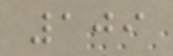109
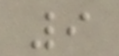9
